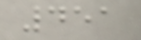451
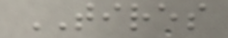TIRES
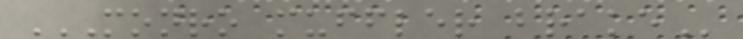MONRO MUFFLER BRAKE
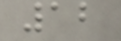12
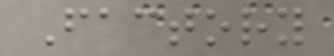Factory
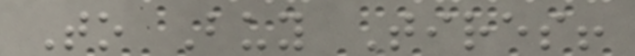To Buy Tires!
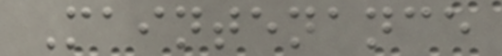Maintenance
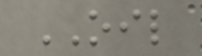OIL
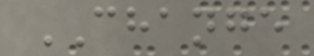CHANGE
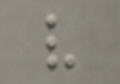v
